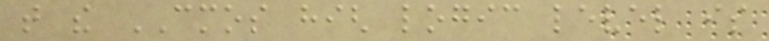that the CMOS high logic level is
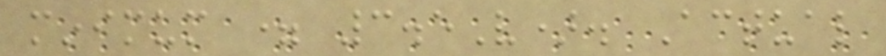minimum = 3.5V). Actual
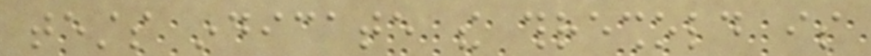tests indicate the threshold is
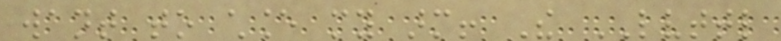want to chance my arm! The LVTTL
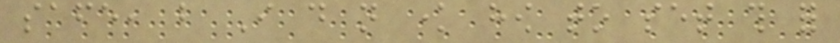safe, but I do not know how to set this for
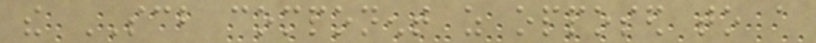the SCB component as opposed to a
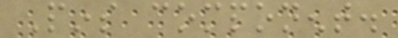Pins component.
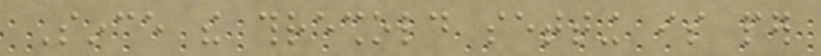Since the threshold setting is per
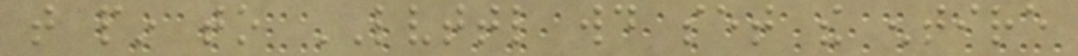that pin to LVTTL would set the entire
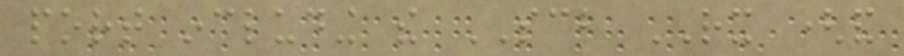port including the SCB RX (and
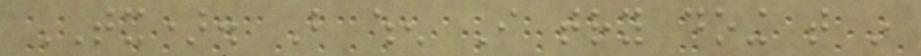TX). But when I try doing that in
